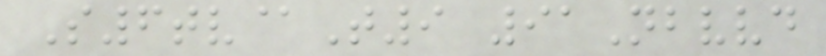S6tv@T9 91Nbvvd
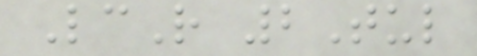LcR 2Tul
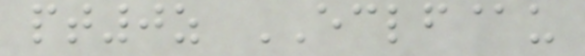pt0z ECLF@u
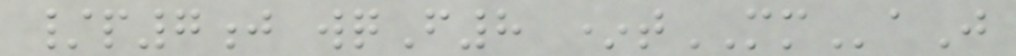/p7j wqF8 *tMMaJ
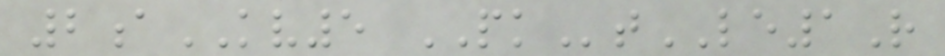2aKV5 PKtLE1R
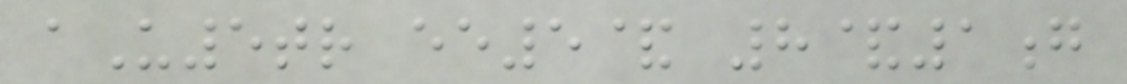aU5tr ee5& 8&1g
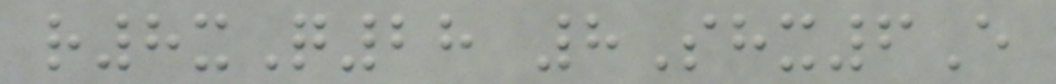r8xQ28 8Shx6E
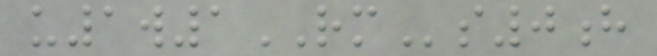u1w1RMs0h
